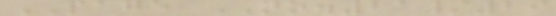PAGE NO.21/29
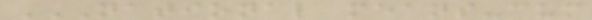NATIONAL MEANS-CUM
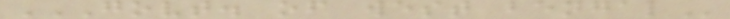GOVT. OF WEST BENGAL
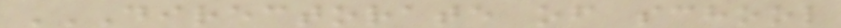DIRECTORATE OF SCHOOL
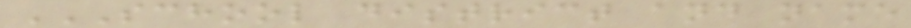SCHOOL DISTRICT AND NAME
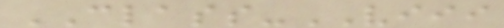CLASS-VIII
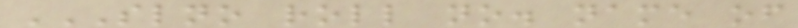SLNO ROLL NO. NAME OF
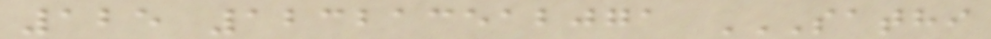125 123213512071 SATHI
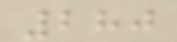280
